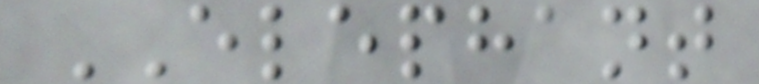ELEPHANT
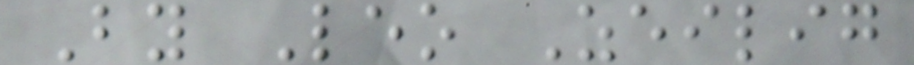By Leo Zeilig
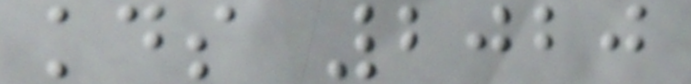kds 2020
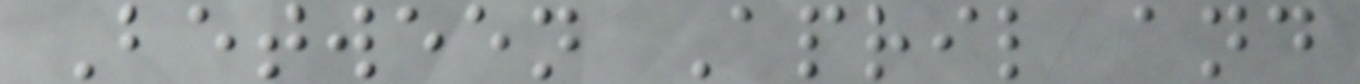Between April and
